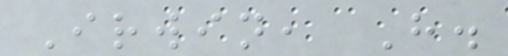Irwin, H.
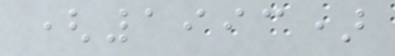(1993)
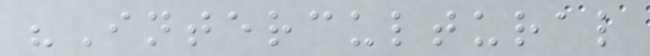"Intercultural
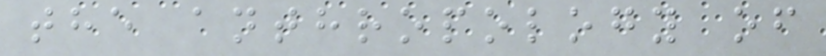the anthropology of
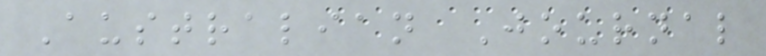Australian Journal
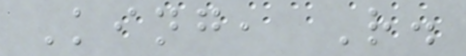King, R.
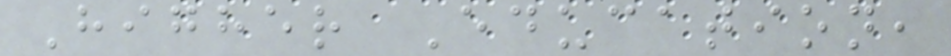Higher Education,
